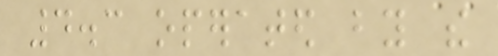4.3 operated by the
